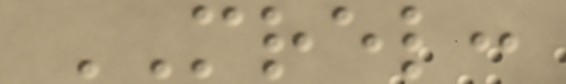MREL:
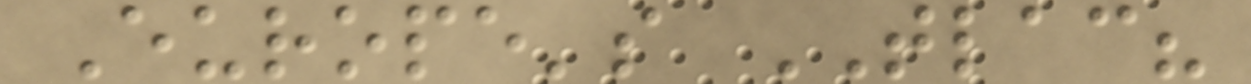Europe's TLAC?
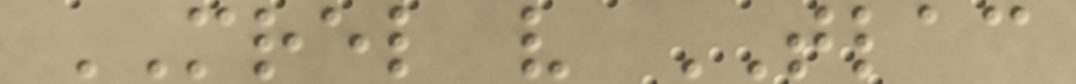MREL v TLAC
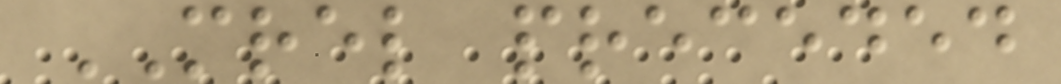MREL preceded
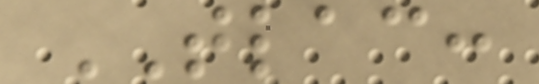TLAC:
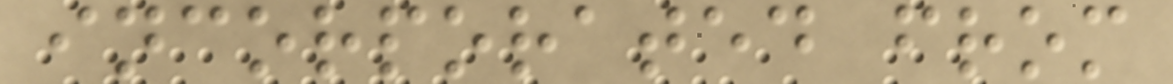incorporated from
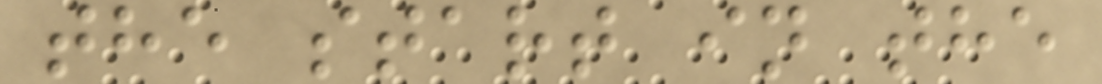the start in the
